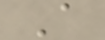A
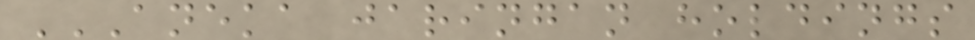ANEKA JARINGAN HOLDINGS
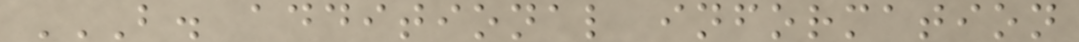B. ADDITIONAL INFORMATION
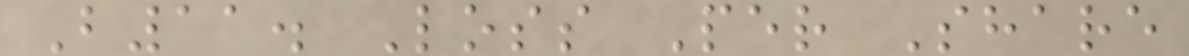B11. Loss Per Share
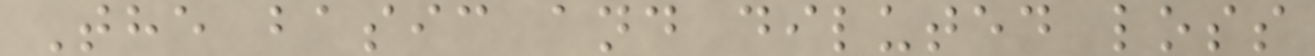The basic and diluted loss
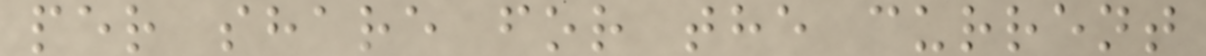per share for the current
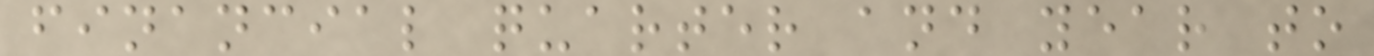financial quarter and year to
